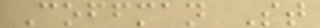Coffman St
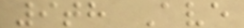9th Ave
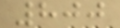800
